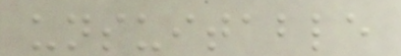unsuitable
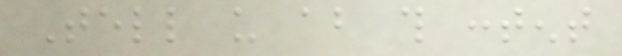Tell us about this content
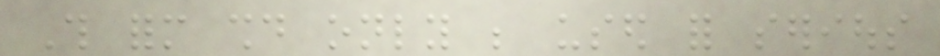This form should only be used for serious
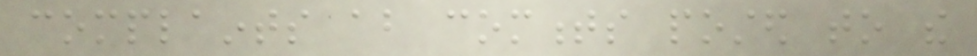complaints about comments posted to the
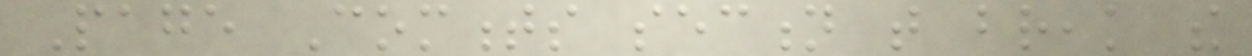Page Comments section that break the
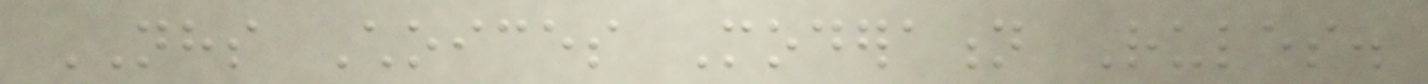NHS Choices Moderation Rules.
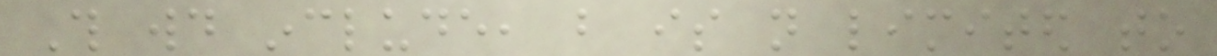This would include, but is not limited to
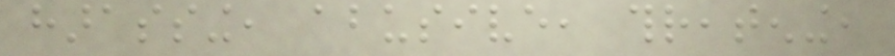harassing, abusive, threatening,
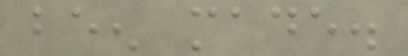been made.
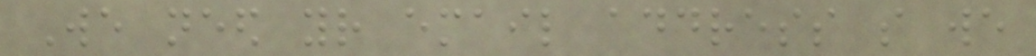We need your email address so we
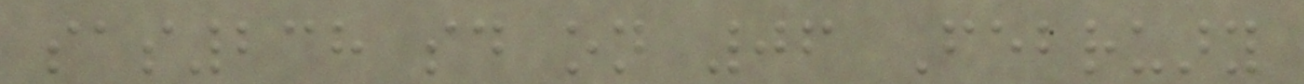sas238 said on 06 February
